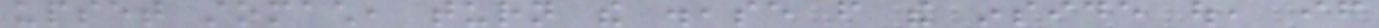upset stomach, turn the disease from the inside out, if
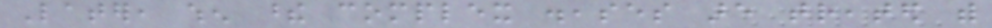Later, when these complex diseases are treated with
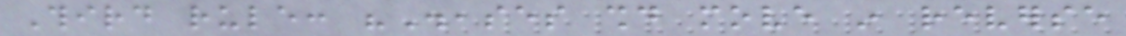Third rule: "Diseases should move in reverse
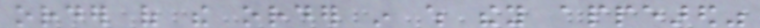order of the order in which they appeared"
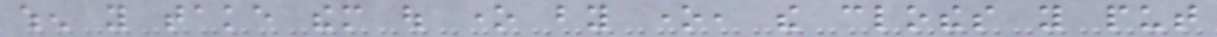when you take them out one by one, the clothes you put
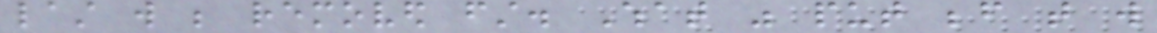last will be removed first. What was put before that will
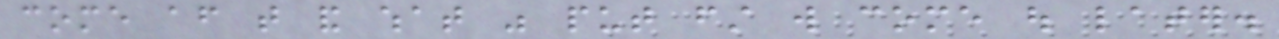come after that and what was put first will come out later.
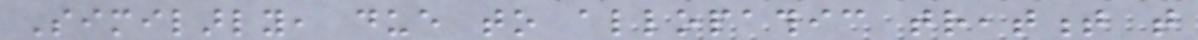Similarly, due to allopathic treatment that
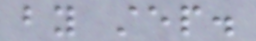by step.
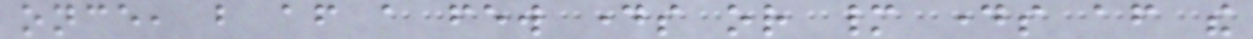once, but after a few days or many days after the
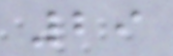29
